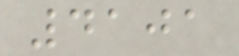4101
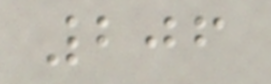206
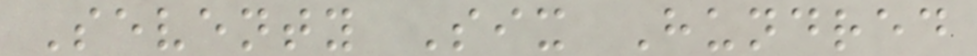Seventy Six Hundred
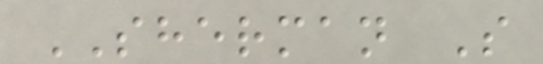SHERMAN S
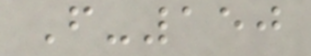F-150
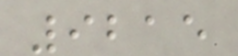9215
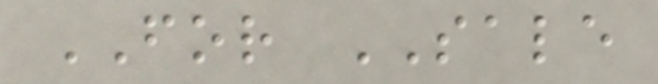FOR SALE
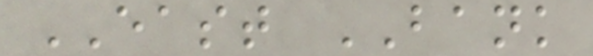EAST BANK
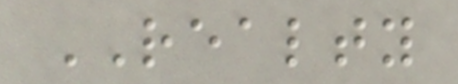REALTY
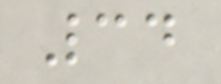34
